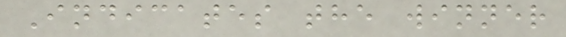Indicates the winner
